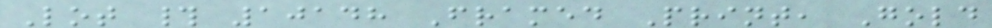Lot # 10148 Framed Print, Gold
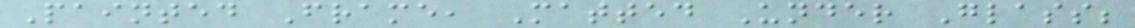Painted Frame, Matted Under Glass;
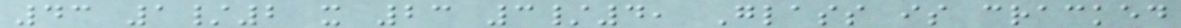43 1/2 x 23 3/4, Glass is cracked
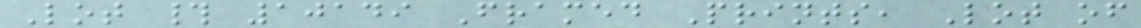Lot # 10149 Framed Prints, Lot of
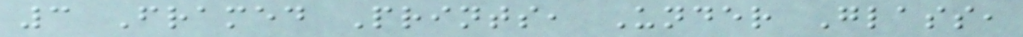3 Framed Prints, Under Glass,
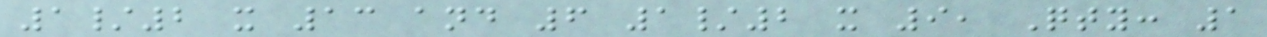1/2 x 13 and 6 1/2 x 9, Qty: 1
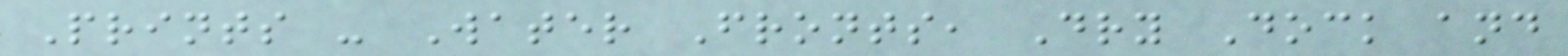Prints - Water Fronts, Dry Dock and
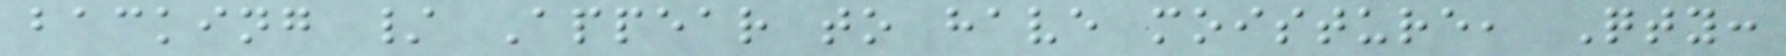backing / Appear to have moisture, Qty:
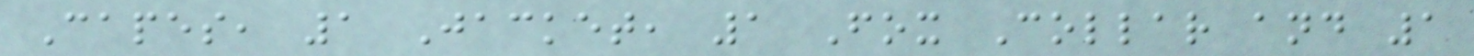Capes, 1 Jacket, 1 Fox Collar and 1
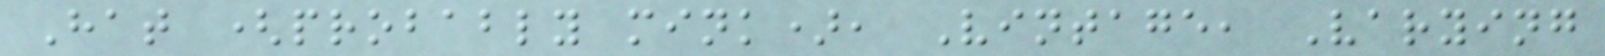Hat (probably mink), Vintage, Varying
